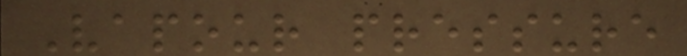Vapour pressure
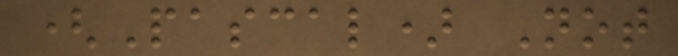(Pascal) Not
